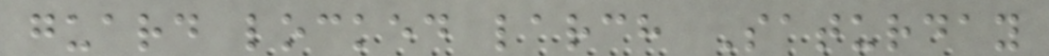guard locked larch Saturday
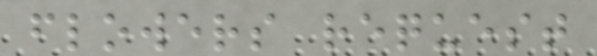flowers request
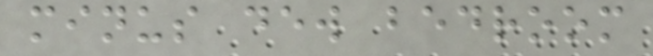minus dew bedroom
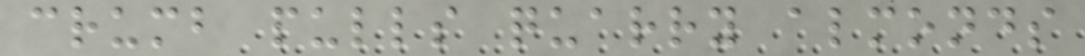crumb pulls quarry almonds
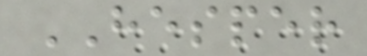HESPER
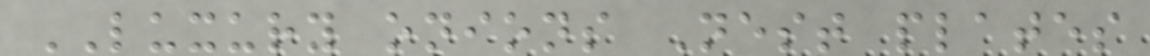LUXURY onions Nest plates
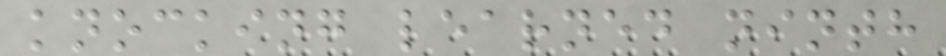knocking learned ninth
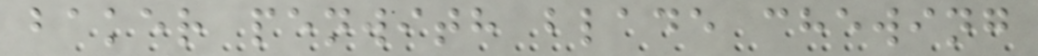baker penwith blade chewing
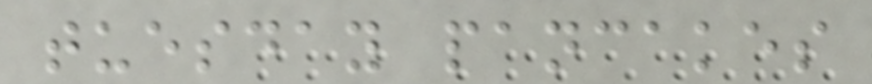tuesday pancakes
